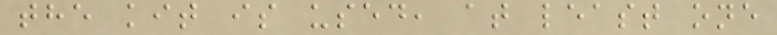the kit is used, at least one
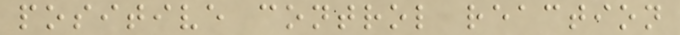positive control reaction
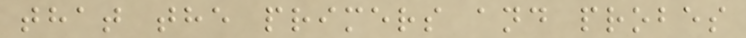that the primers and probes
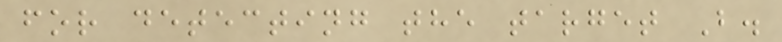for detecting the target B.
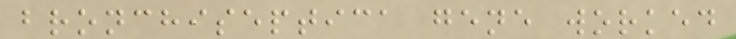bronchiseptica gene worked
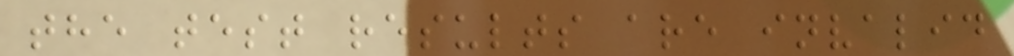the test results are invalid
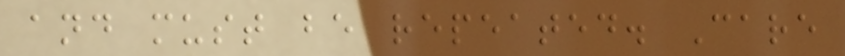and must be repeated. Care
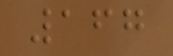167
